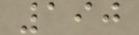190
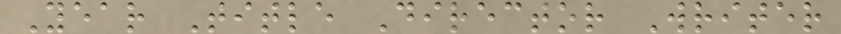Year Title Director Writer
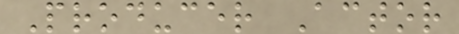Producer Actor
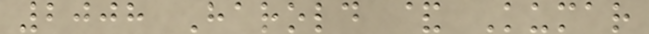2008 Harold & Kumar
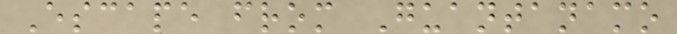Escape from Guantanamo
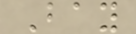Bay
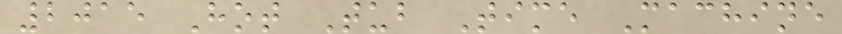2015 Hot Tub Time Machine
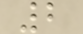2
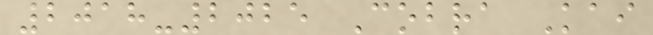2018-2025 Cobra Kai
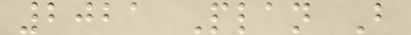2021 Plan B
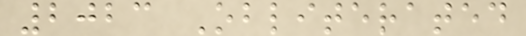2023 Obliterated
